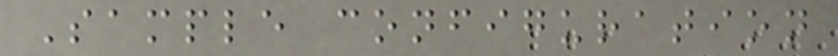Sample configuration
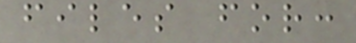files for:
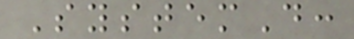SystemD:
